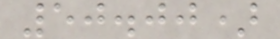50.00)
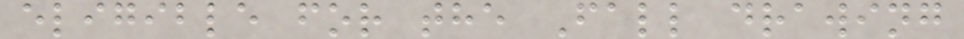eligible for the Fall drawing
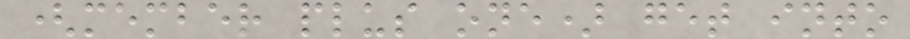(member plus one) get into
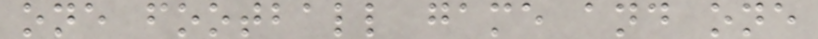one football game and one
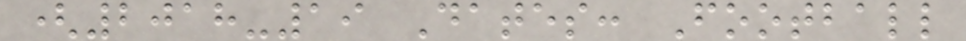(2018-19 Dates: Football
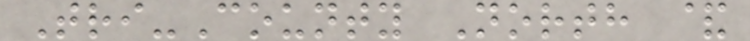Tri-County North &
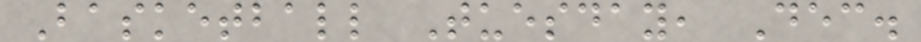Basketball Tuesday, Dec.
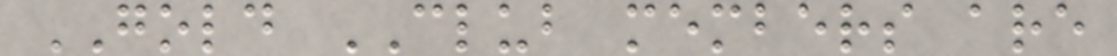GOLD CLUB members are
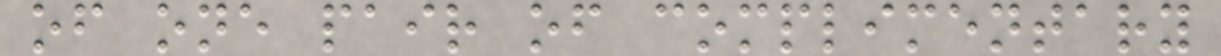of one pair of complimentary
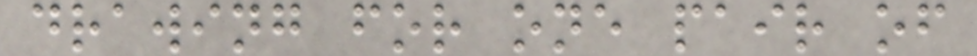drawing for one pair of
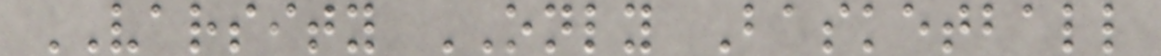VARSITY ONLY Basketball
